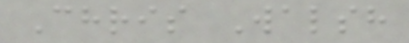Chris Walsh
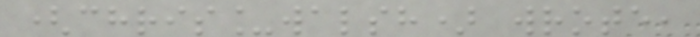(chris_walsh) wrote,
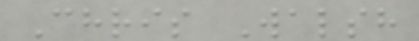Chris Walsh
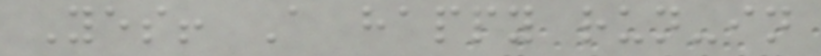Yes! A happy run-in
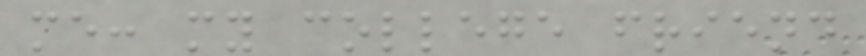me: my college friend
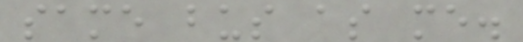same bus as me.
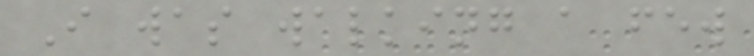I was walking a few
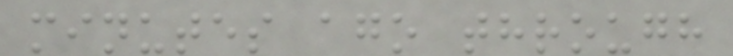minutes ago through
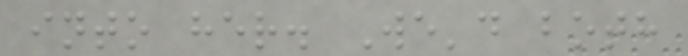into her. We'd both
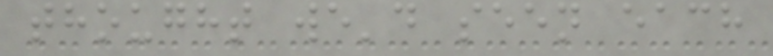thought we'd seen each
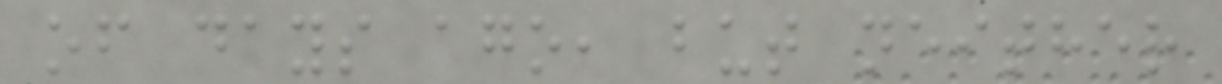of days ago, but neither
